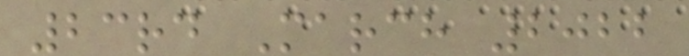23rd March 2022
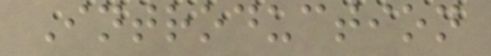Introduction
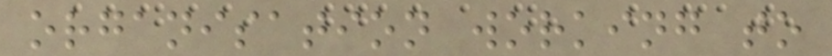organisation working to
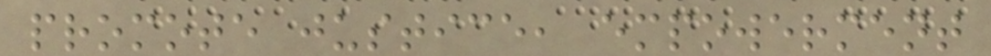promote justice, empowerment
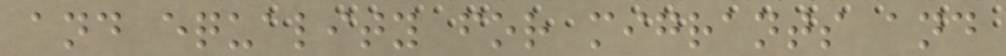and equality for migrants and
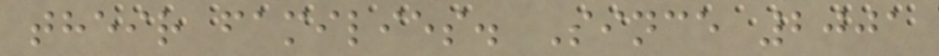their families. Since 2001
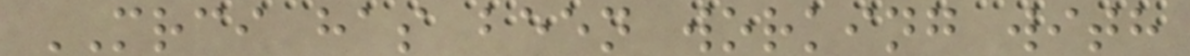MRCI has been working with
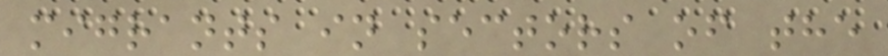migrants in sectors of the
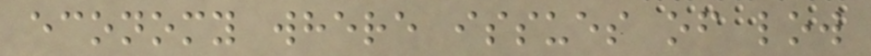economy where issues of low
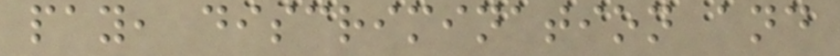pay, discrimination and
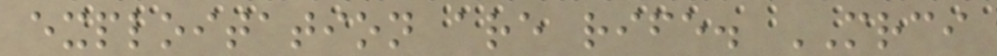exploitation are rife. MRCI
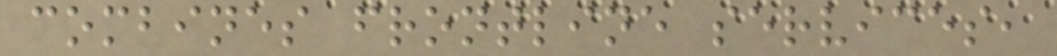combines frontline services,
